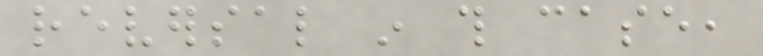reversal in this case,
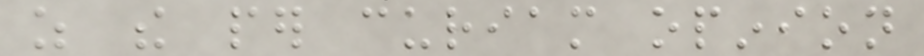as the per curiam opinion
